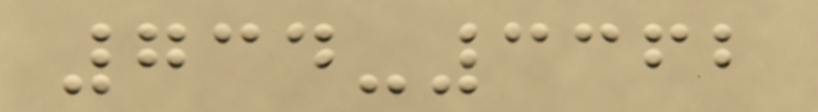734-3362
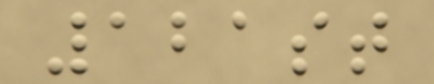121st
